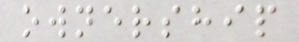ownership
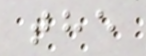the
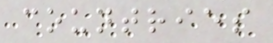countries
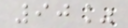90%
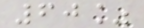60%
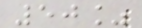50%
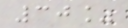30%
